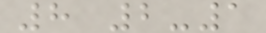8 2-1
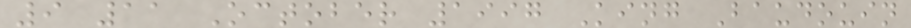9 11 October 1997 King Baudouin
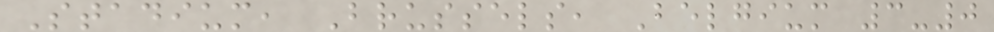Stadium, Brussels, Belgium 3-0
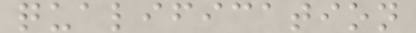qualification
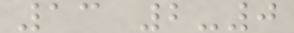13 2-0
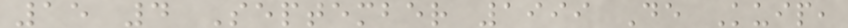15 4 September 1999 De Kuip,
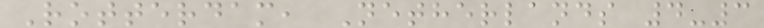Rotterdam, Netherlands 4-3
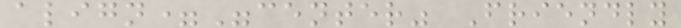align="center" Friendly
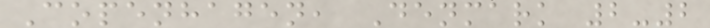Copenhagen, Denmark 2-2
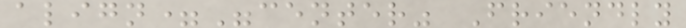align="center" Friendly
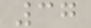37
